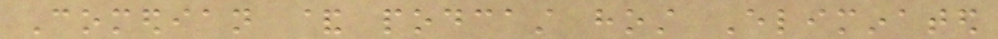Comedian & podcast host Eliminated
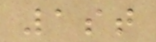1st
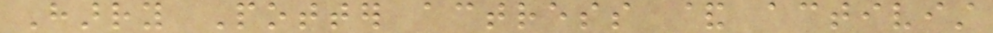Harry Potter actress & activist
